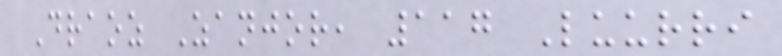Draoz Zanjor, 117 Luurri
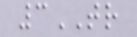3TR
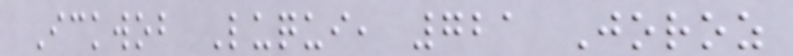Ickwob Luqui, 721 Joroz
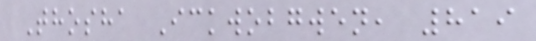Thosha Ickwobgwen, 819
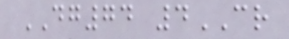DG74 4CR
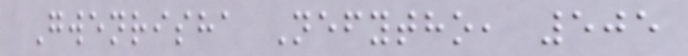Gwenrisha Nefytho, 505
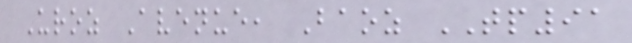Uroz Avenue, Baoz TP91
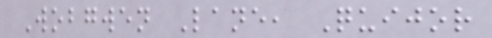Wobgwen Lane, Quijor
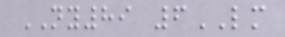NY89 6LM
